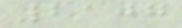2107
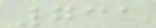731
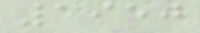1950
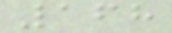168
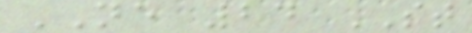NE 24 ST
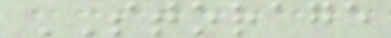STORAGE
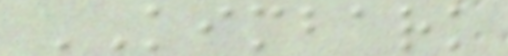KIMBARK
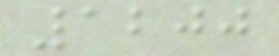1200
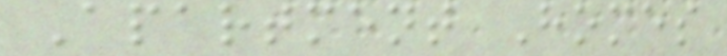Apartment Homes
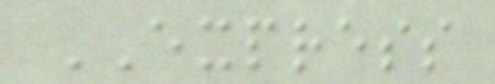EXPRESS
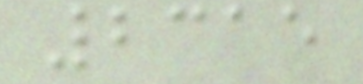2315
